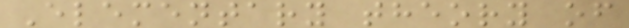Elementary theory of
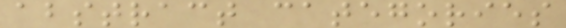abstract categories
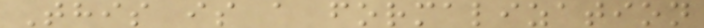This is a formalization
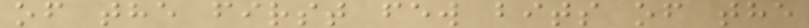of the first few bits of the
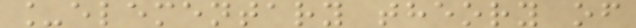_elementary theory of
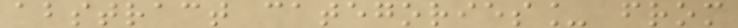abstract categories_ from
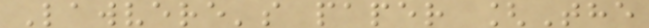Lawvere's paper [The
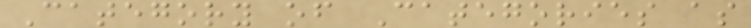Category of Categories as
